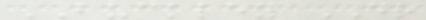BUCKLEY DR
